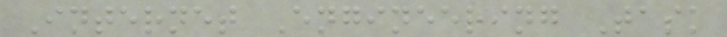Internet Engineering Task
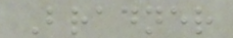Bradner
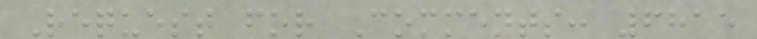Request for Comments: 6815
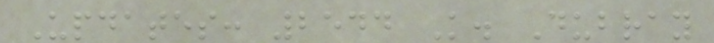Updates: 2544 K. Dubray
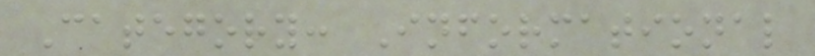Category: Informational
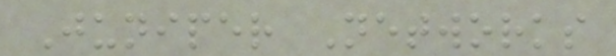Juniper Networks
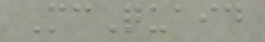McQuaid
